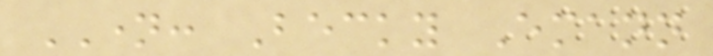NAME: Becky Emann
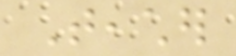Teacher
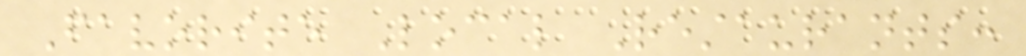Favorite Local Restaurants:
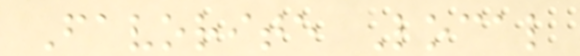Favorite Local
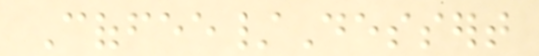Coffee/Dessert
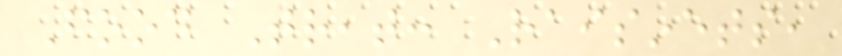Food Treat: Raisinets,
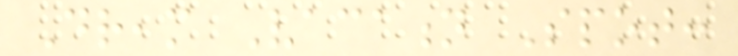Dream Vacation Spot:
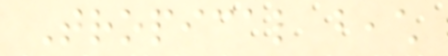Tropical beach
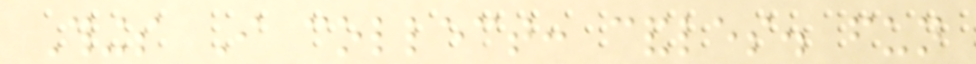Things I collect: candles. fun
